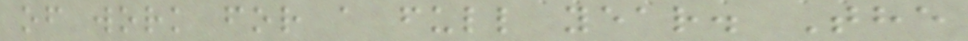of work for a full year. The
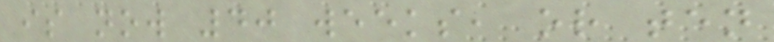is now 40 weeks, or ten
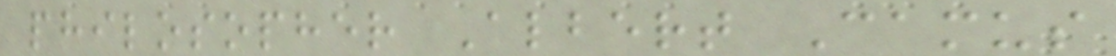philosopher Albert Camus
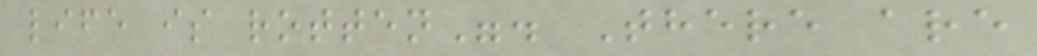life is rotten". There are
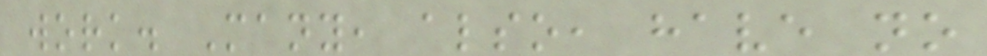work. Many, also, have no
